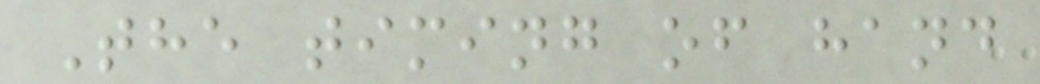The timing of hand
